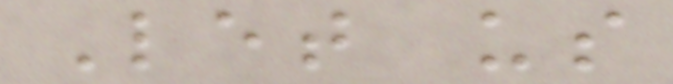Let us
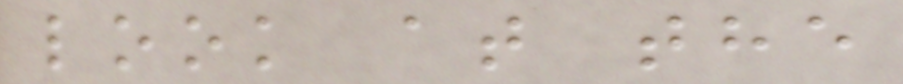look at the
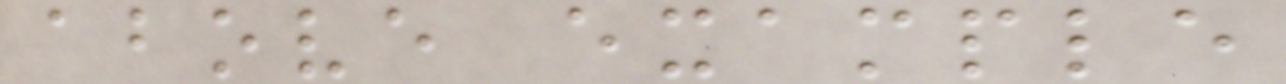above example
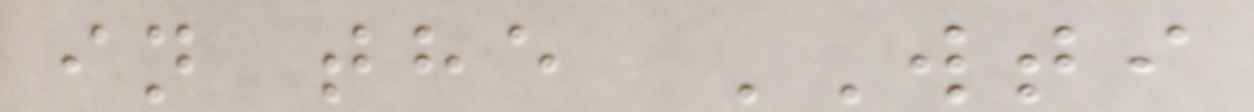in the WTI
